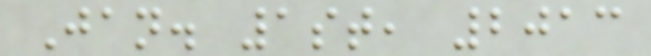Jan. 1st, 2013
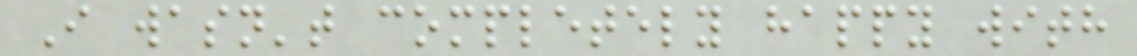I wasn't completely happy with
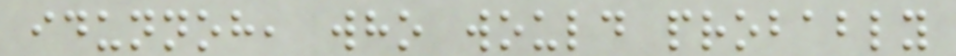idunnoh, who would probably
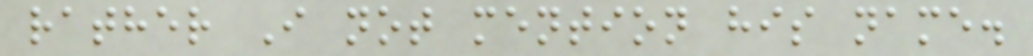rather I not mention his name.
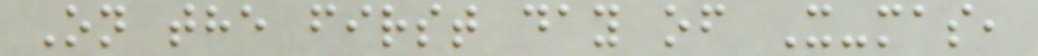On the first day of X-mas,
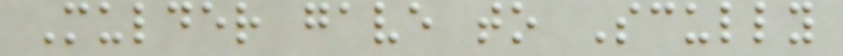Mulder gave to Scully
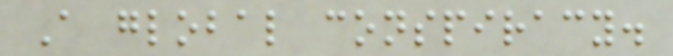A global conspiracy.
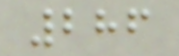286
